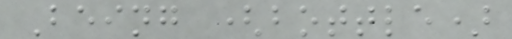Being (bottle)
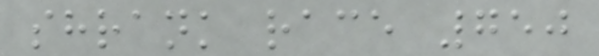shrank race 750
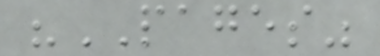"PAGES"
